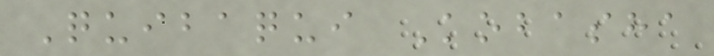Quibaqui Kobasha
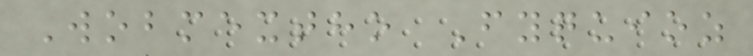Wobmextho Fyquioz
